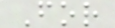For
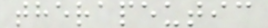therapeutic
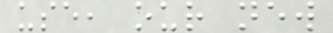use, our new
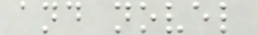and novel
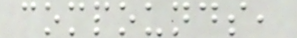compounds,
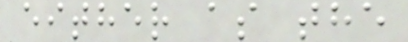either as the
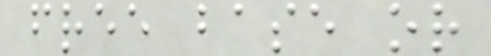free base or
